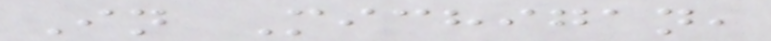In Michigan,
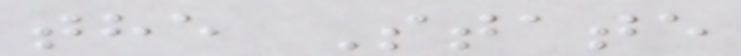the State
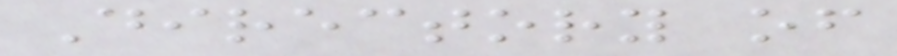Directory of
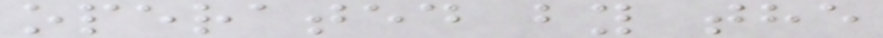operated by the
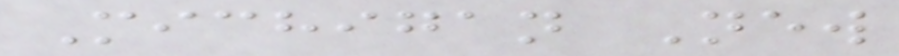Michigan New
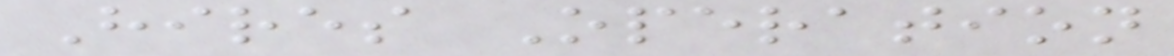Hires Operation
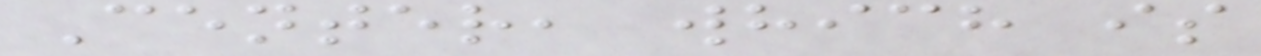Center, which is
